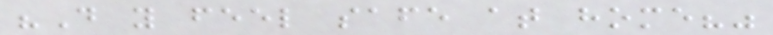"Do you feel safe at home?"
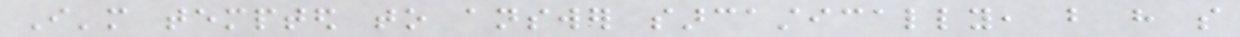I'm tempted to answer sarcastically, but have so
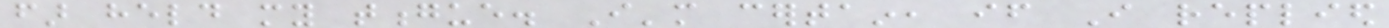far held my tongue. I'm certain, if I replied
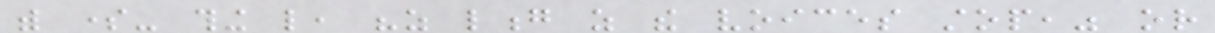with some- thing like, "as long as the voices stop," or
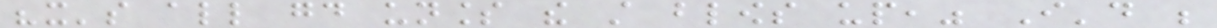"it's all good unless the still blows up," I'd be
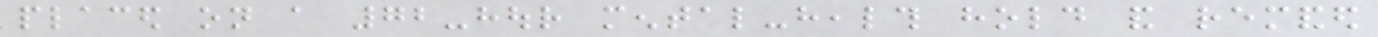placed on a 72-hour mental-health hold and remanded
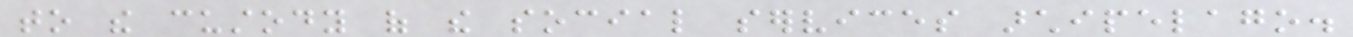to the custody of the social services archipelago.
